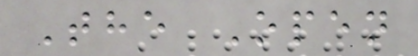The Open
